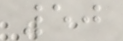50
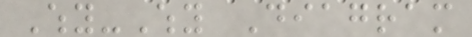Why-Why Diagram
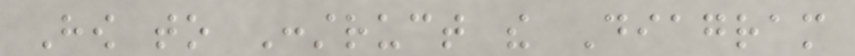How to Construct the Diagram
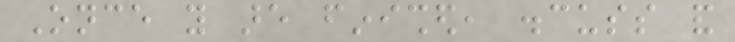Once you are finished, discuss and
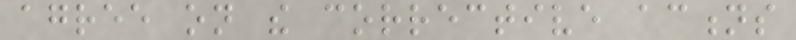agree on the corrective actions
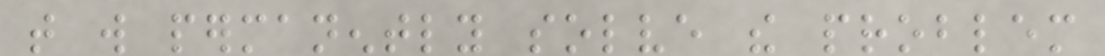that will permanently solve the problem
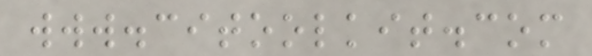www.citoolkit.com
